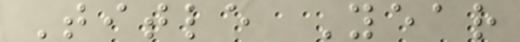Title Year
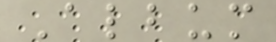Album
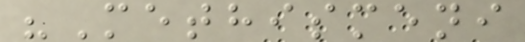"Methismeni
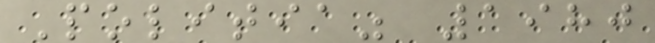Politia" 1980
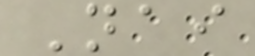Nai
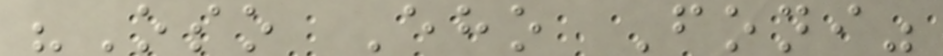"Oso Eho Foni"
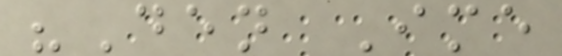"Den Ime
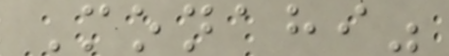Monahi"
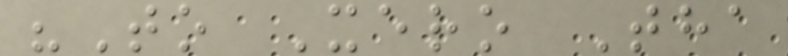"To Xero Tha
